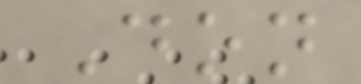Don
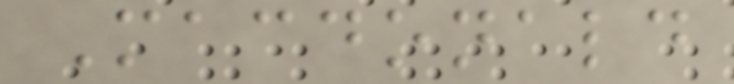Macdonald
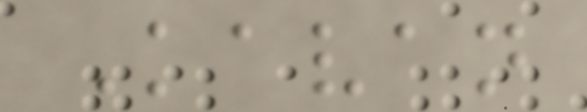Kavan
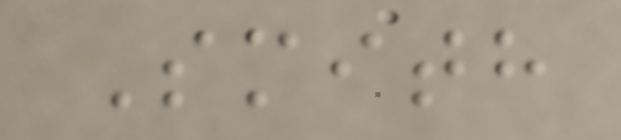Smith
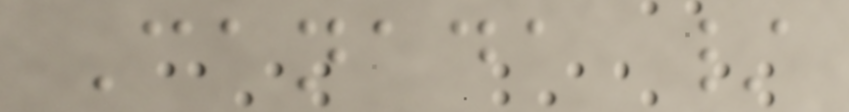Canada /
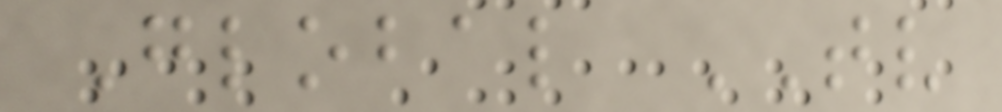Global TV
